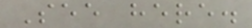See here.
